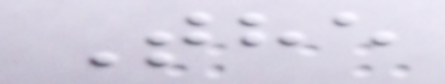The
